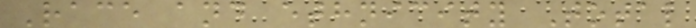Race and ethnicity Total
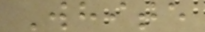White
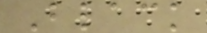Black
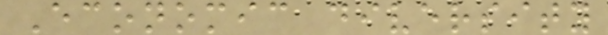Economic diversity
